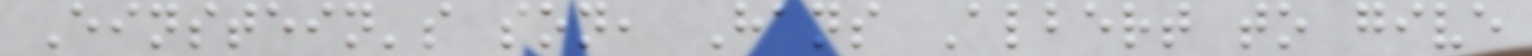Einstein's son, Hans Albert to give
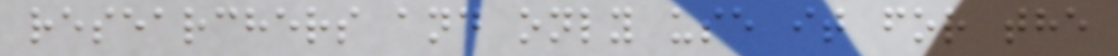researchers and only use it for the
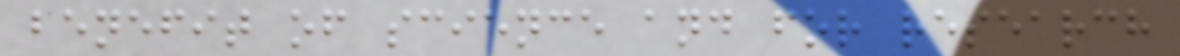benefit of science and for research
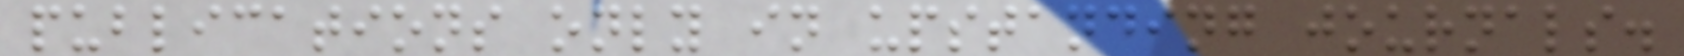publications only in upstanding journals.
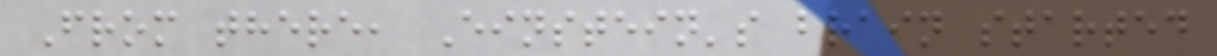From there, Einstein's brain started
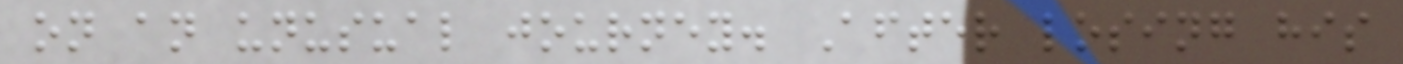on an unusual journey. After losing his
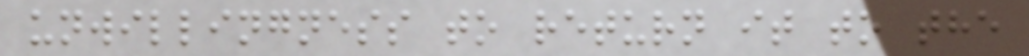unwillingness to return it to the
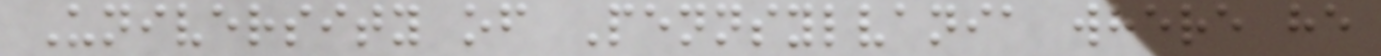University of Pennsylvania where he
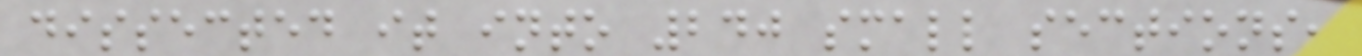dissected it into 240 small sections,
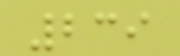239
